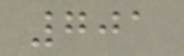701
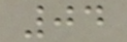04
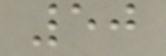50
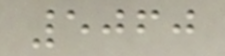5060
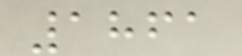1861
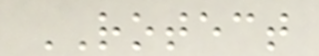ROTECT
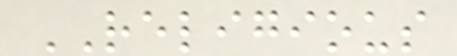RELIGIOUS
